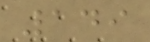149
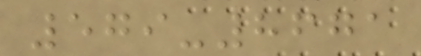579-8671
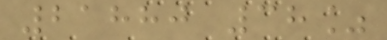21880 38%
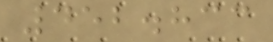452.833
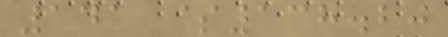141 $138.20
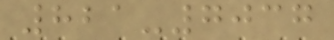821-7037
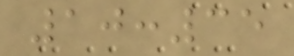10:35
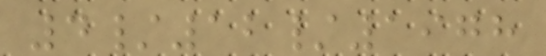4/12/1978
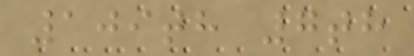109th 7th
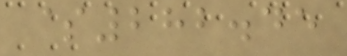$282.45
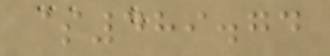$489.74
